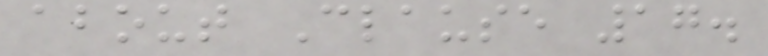about Clause 17.
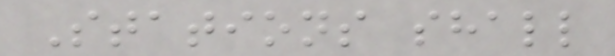Stations shall
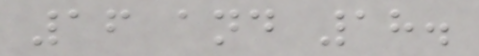16 and 18.
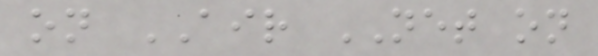on AIR NET on
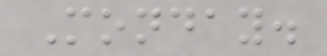Monday.
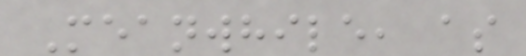Meanwhile, as
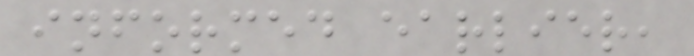informed earlier,
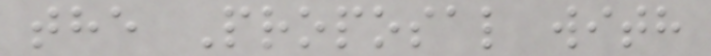the Proposal with
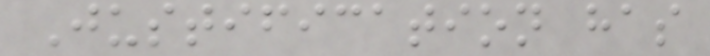Justification has
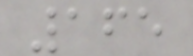165
